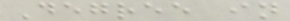Degree in
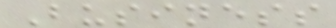Business
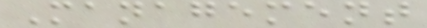Management
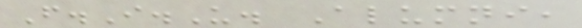F.I.U. Alumni,
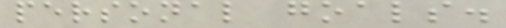personal goals.
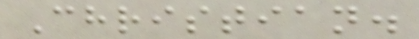Christian.
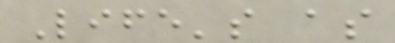Life's as
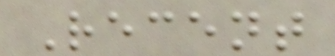Recent
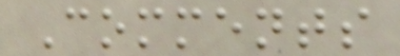Comments
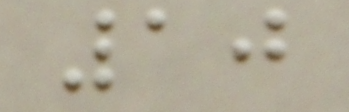10
